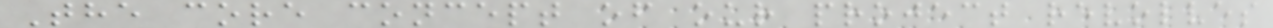The core concept of our project revolves
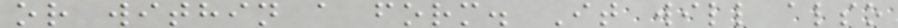or within a form. It will also
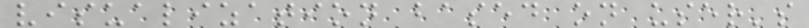visualization based on user's
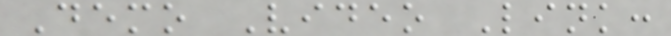Demo Video Link:
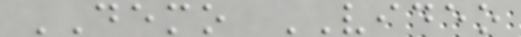DEMO VIDEO
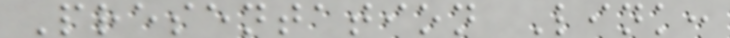Presentation Link:
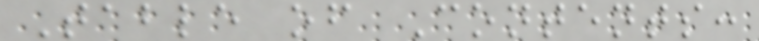Table of Contents:
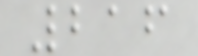216
